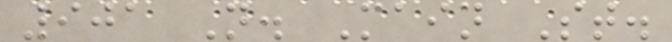901 N. Main St.
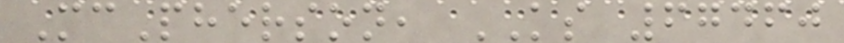McPherson, KS 67460
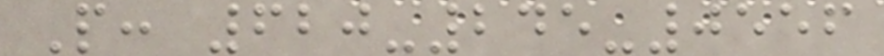P: 620-245-0556
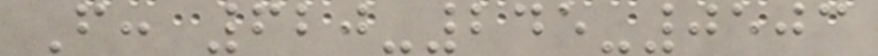F: 620-245-0503
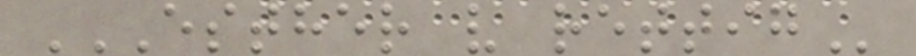ESTHER V RETTIG
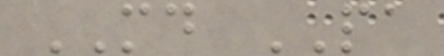MD PA
